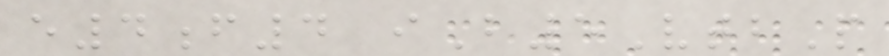e4f4 iB5VtbP
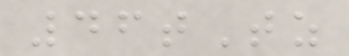46tTz
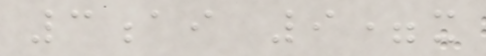3ai 9=x
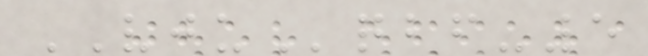VJUqbf-5
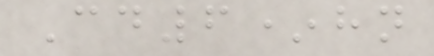Cd6*hn
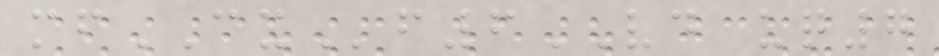mfCXf6VD uq7
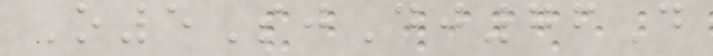O5SjDj76D
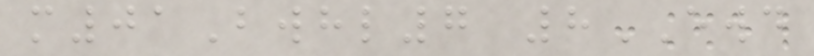m01Bwhl7 8EWD
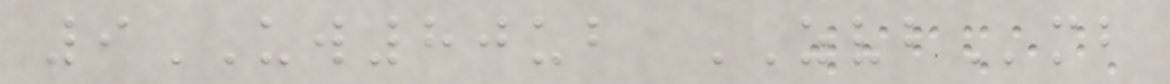9UW80ub ZVBmb
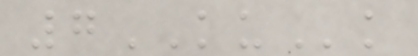7KUk
